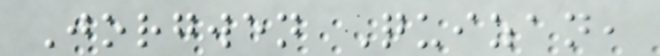Jorgwen Quizan,
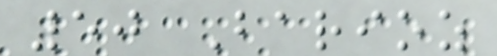50 Barioz
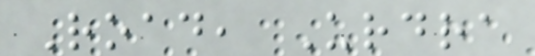Road, Urdra
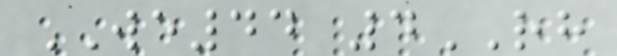WE44 4RH
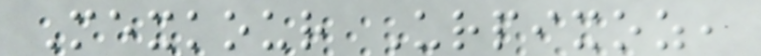Mexkour Urpixoz,
